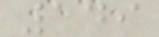149
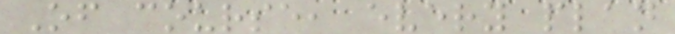Of course, every plan
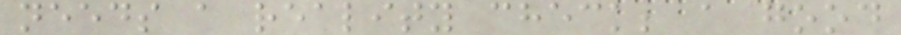needs a reality check; a good
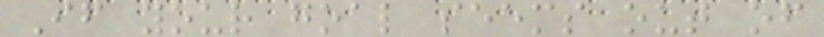If your goal seems out of
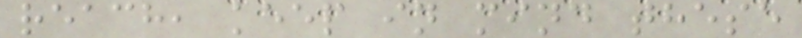reach, keep in mind these
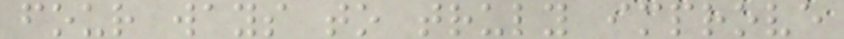four ways to truly improve
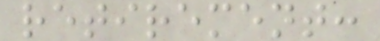retirement:
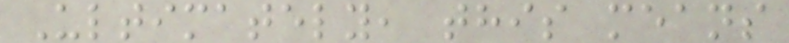Ultimately, this means
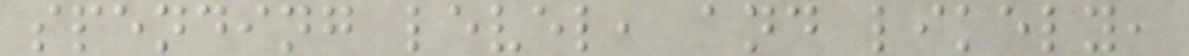spending level, and likely,
